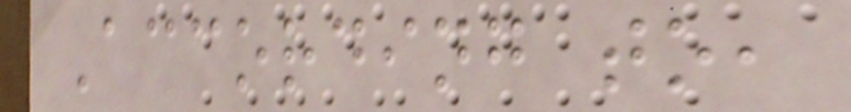According to,
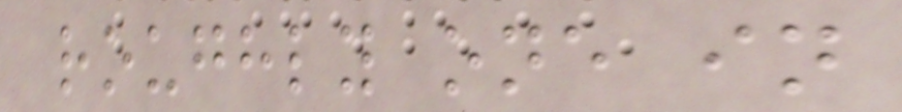roughly one in
